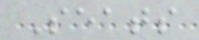Seats
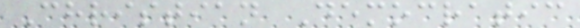Christian Democratic
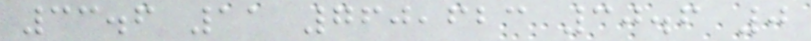33.6 11 760,623 30.6 0
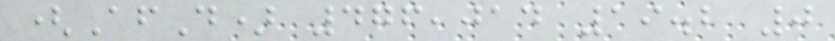(AfD) 476,014 19.2 0
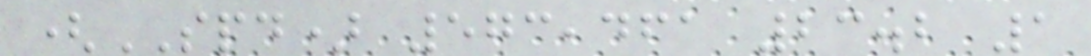(SPD) 573,461 23.2 1
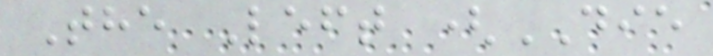The Left (DIE
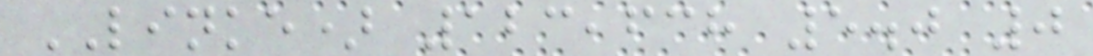LINKE) 123,638 5.0 0
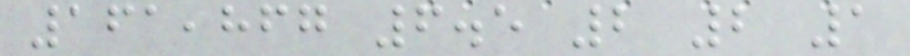161,867 6.5 2 2 1
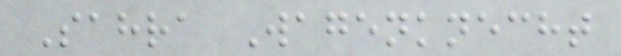Sahra Wagenknecht
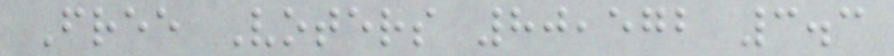Free Voters 80,572 3.3
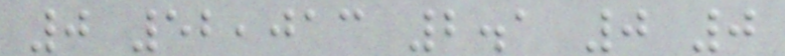0 52,013 2.1 0 0
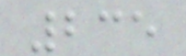235
